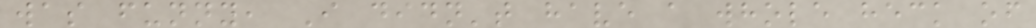was funny, I didn't have a whole heck of
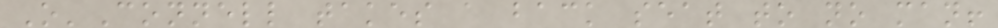O'Connell takes a back seat to no man!
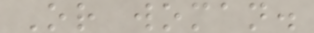Or woman.
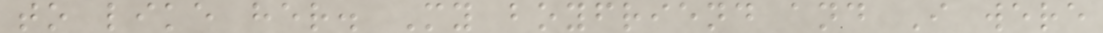to like her. My boyfriend and I were
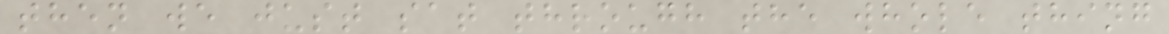then we just sat through the whole thing
